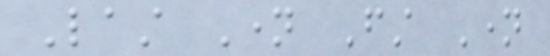Last Name First Name
